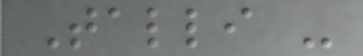Talli -
